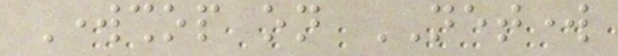Workshop on NETWORK
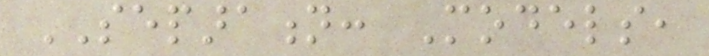SEPARATION: Models,
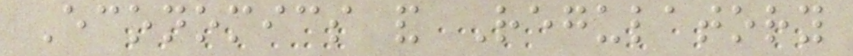Economics and Regulatory
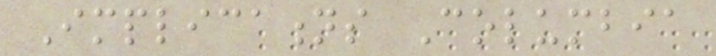Implications Columbia
